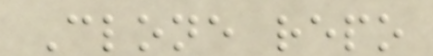Clone repo
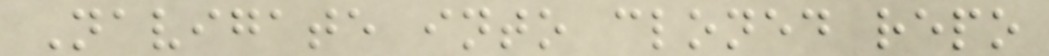Navigate into cloned repo
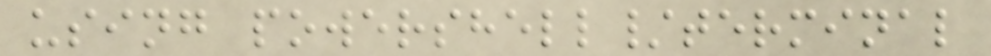using powershell/terminal
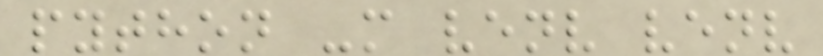python -m venv venv
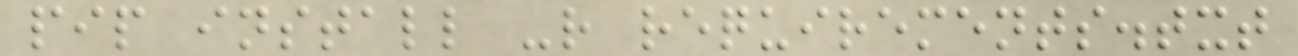pip install -r requirements.txt
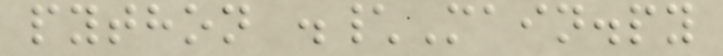python .\Main.py
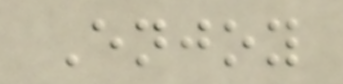Enjoy
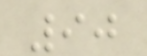90
